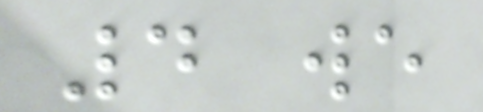4 we
